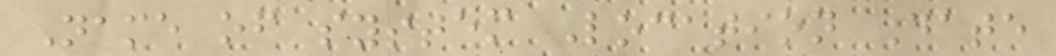Name of system Location Date
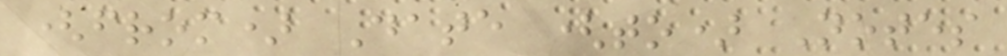(from) Date (to) Notes
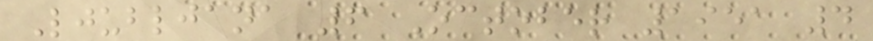Ljubljana 6 October 1951 4
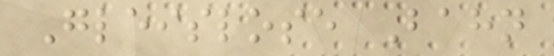Gleislose Bahn
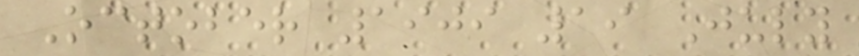October 1909 19 July
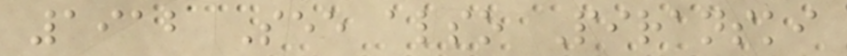1912 See also Piranski
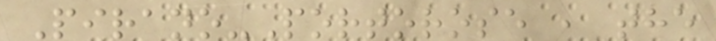Pirano-Portorose , the
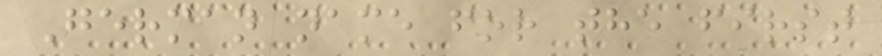German name for the first
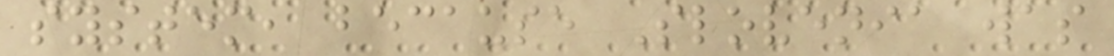system, because Slovenia was
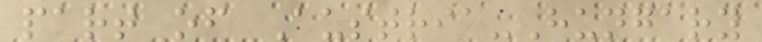part of Austria-Hungary
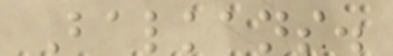Balkans.
